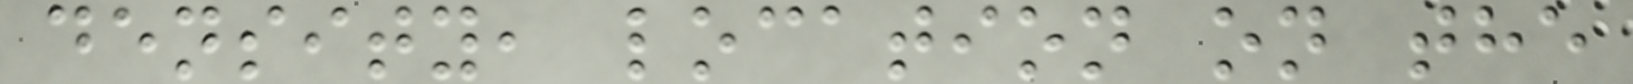density, location on the
